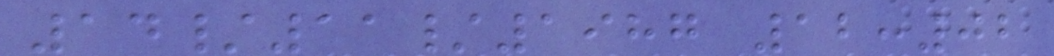14/11/1987 12:02
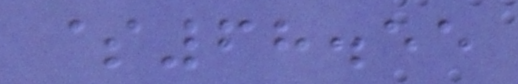$68.55
